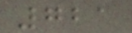721
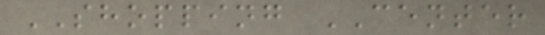SHOPPING CENTER
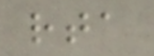rta
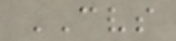CVS
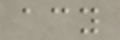acy
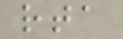rta
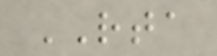RTA
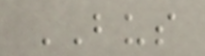BUS
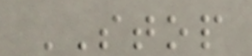STOP
